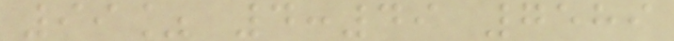99% 4:49 7589
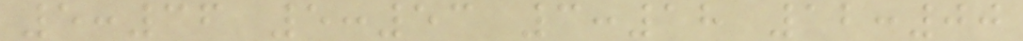5:36 5:53 3:18 12:00
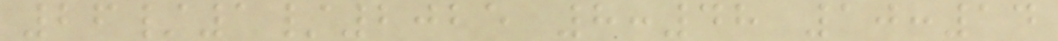26/1/2025 8:48 10:14
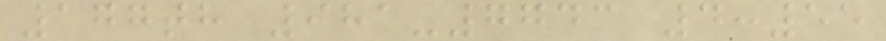177th 981-7743 4:55
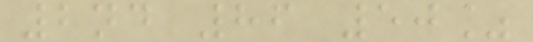2nd 86 50%
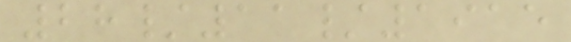28/11/1915
